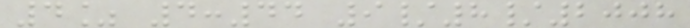4% 4:44 9/8/2008
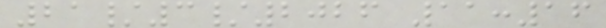21/3/2026 11:16
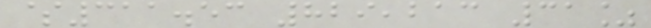$311.53 829,213 31%
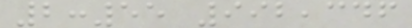2:55 992,346
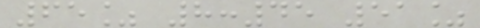65% 8:45 51%
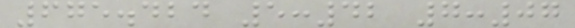675.424 5:42 7:07
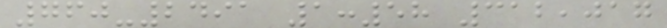760-2491 1:58 312,017
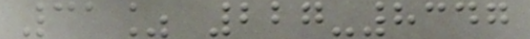31% 227-8347
